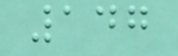147
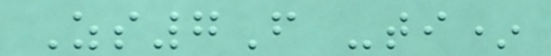Zs7F -ti*
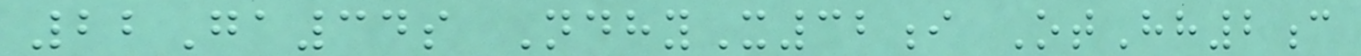22Ga34s NdhyX32i OtHh2c
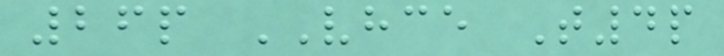26p VHCE T4p
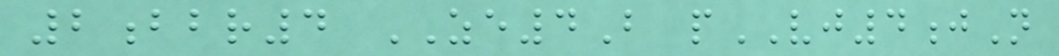2bbr4 ZE4B pVJ4jN
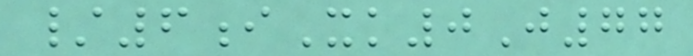/6iXk0J77
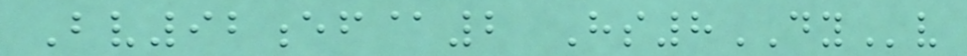Bv92ef@2 Hs8DYv
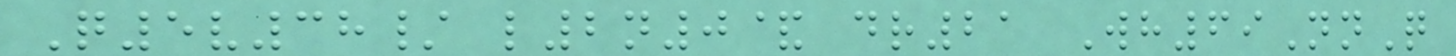Q5v38/ l2n0& dr21 Wh69NnQ
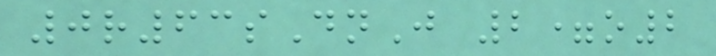0r63sDnJ 2=o2
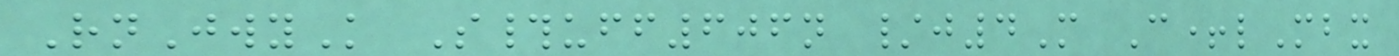RnJwyK S#uff606n /j4M C+lMbx
